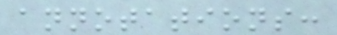annotations:
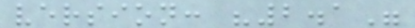version: "2.1"
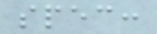spec:
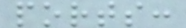ports:
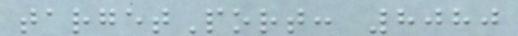targetPort: 8080
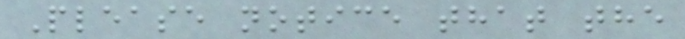Please notice that the
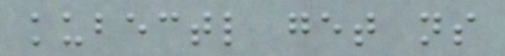kubectl get ns
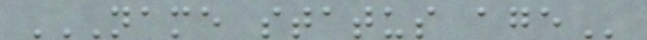NAME STATUS AGE
